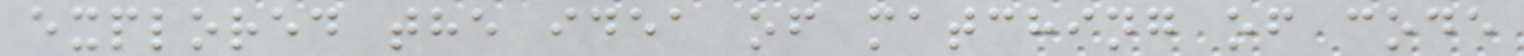explored the idea of matching of code
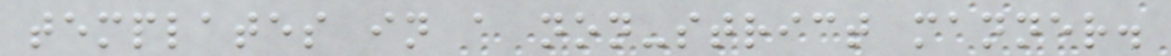templates in a non-strict manner.
